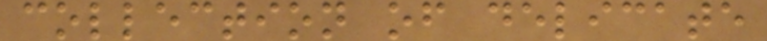collection of delicate
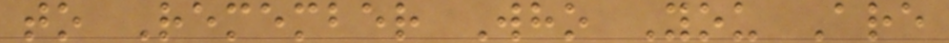to Remember Who You Are
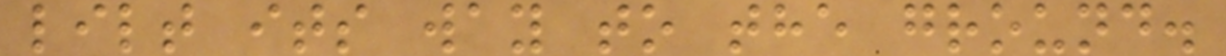lilt its way to the ground.
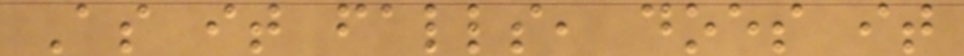As it falls, does it
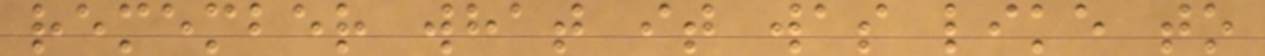remember what it was like to
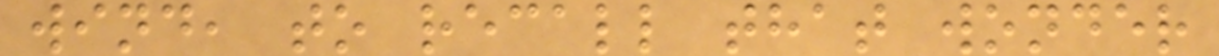wind, to recall that wonder
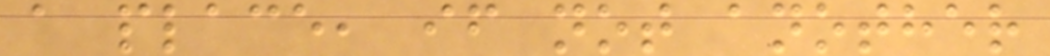a place, if not another
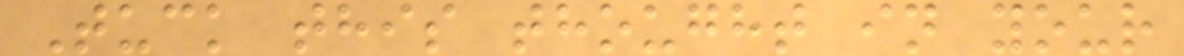Tuck this thought in your
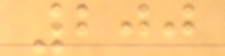200
